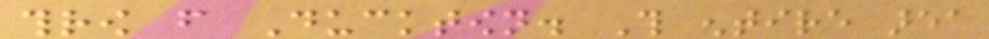throw from Ducktown. This entire area
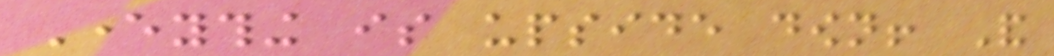Everything is upside down! And
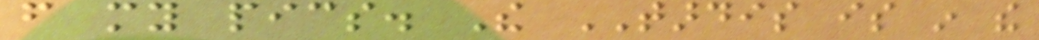from my pics. The TARDIS is in the
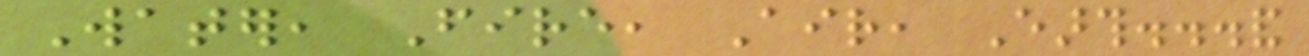Water, Fire, Air, Earth...and
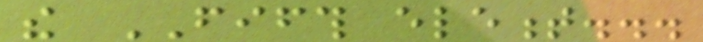the FIFTH element...
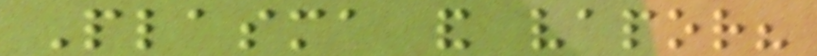Plasma and vapor?
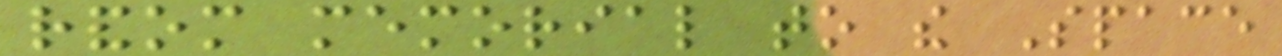random memorial to the Space
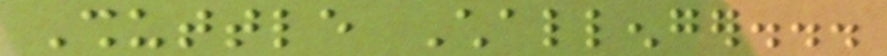Shuttle Challenger...
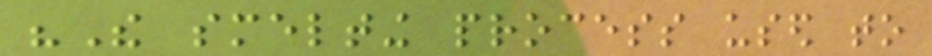"The smelting process used to
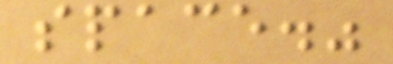space."
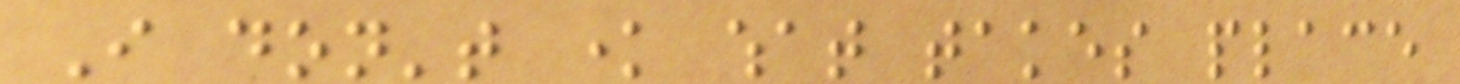I don't know what takes place
